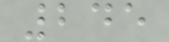245
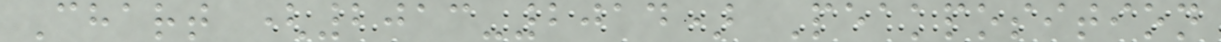Chart (2013-2014) Peakposition
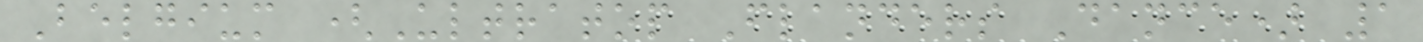Belgium (Ultratop Flanders Dance) 1
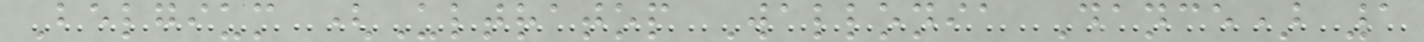Belgium (Ultratop Wallonia Dance) 1
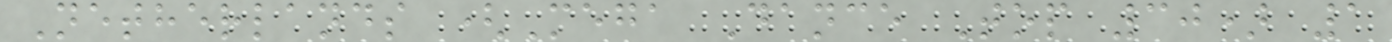Netherlands (Mega Dance Top 30) 1
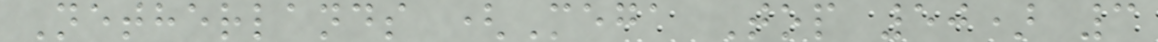Netherlands (Mega Top 50) 3
